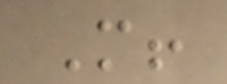M!
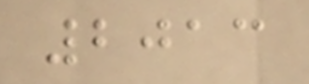2013
